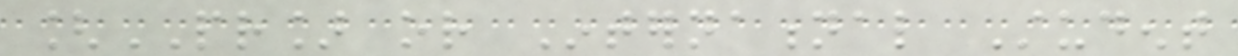[PR] or International Student
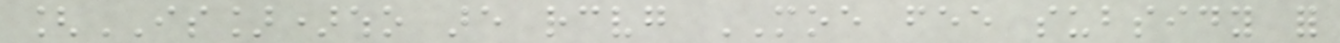[IS])who are receiving MOE fee subsidy for
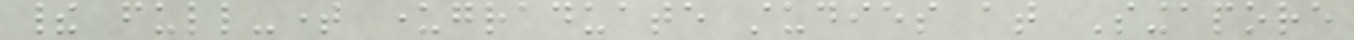their full-time undergraduate studies at Singapore
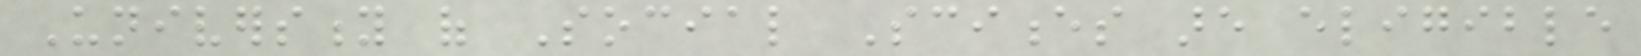University of Social Sciences are eligible
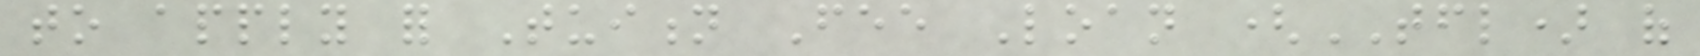to apply for Tuition Fee Loan (TFL) of
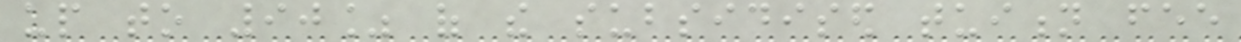up to 90% of the subsidised tuition fee
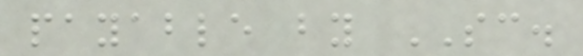payable by SC.
